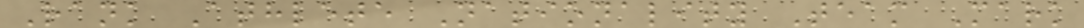Rank Athlete Nationality Team Mark
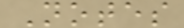Notes
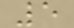5
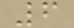6
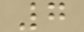7
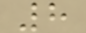8
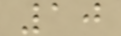10
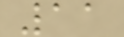11
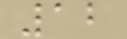12
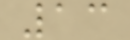13
